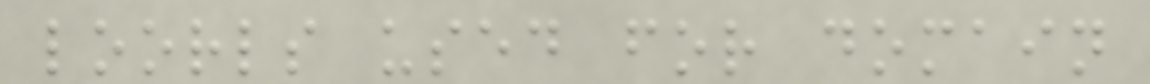loorls used for domain
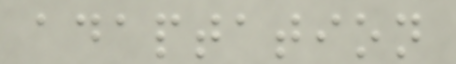adaptation
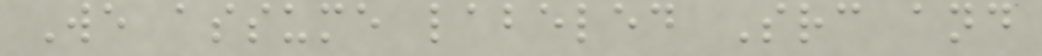We assume labeled Src and
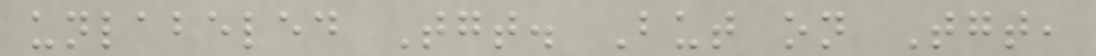unlabeled Tgt. But on Tgt,
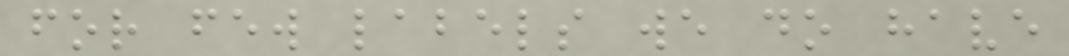for few labels we do have
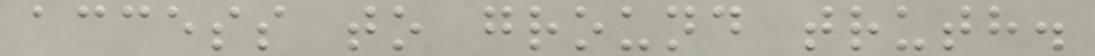access to ground truth.
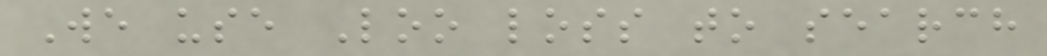We use Loo loss to search
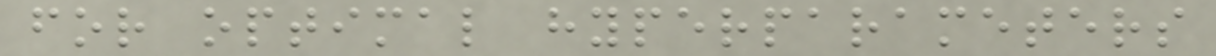for optimal hyperparameters
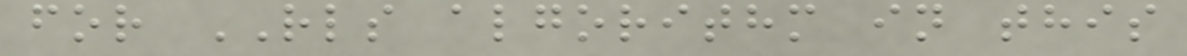for RLS algorithm in this
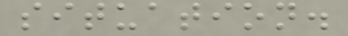situation.
